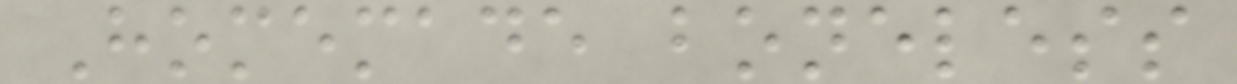Homemade boneless
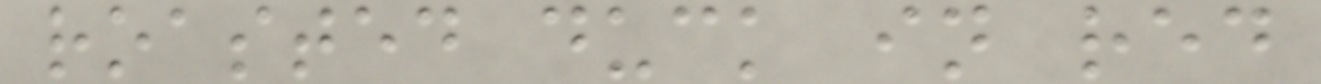roasted duck in red
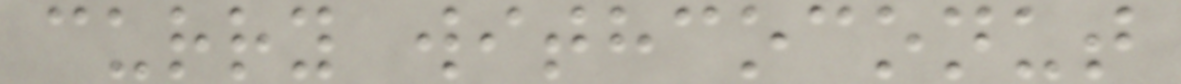curry withcoconut
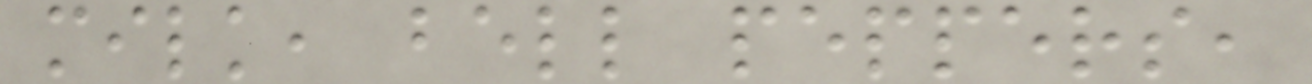milk, bell peppers,
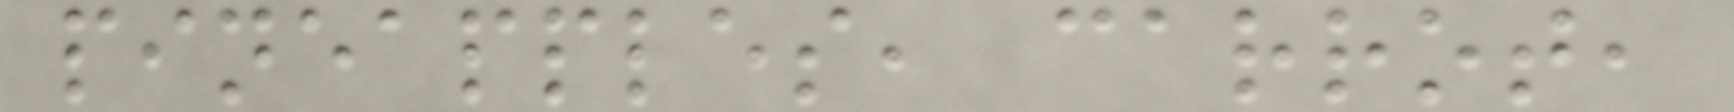pineapples, carrot,
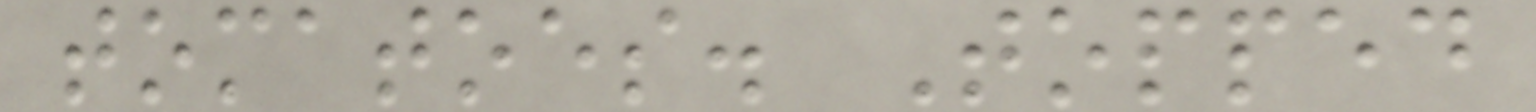tomatoes. Topped
